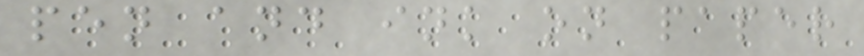pen and ink on paper
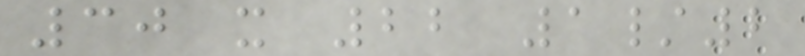30 x 22 1/2
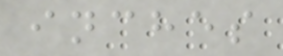inches
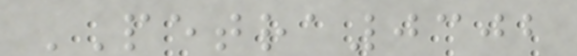PETRA0302
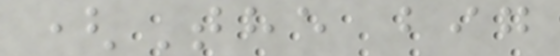(The big
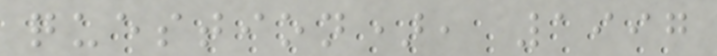question), 1997
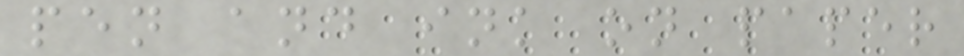pen and ink on paper
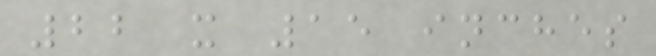22 x 15 inches
